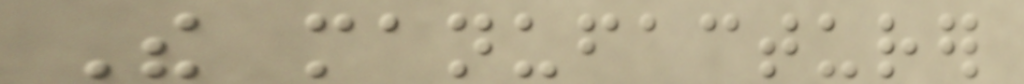The manufacturer
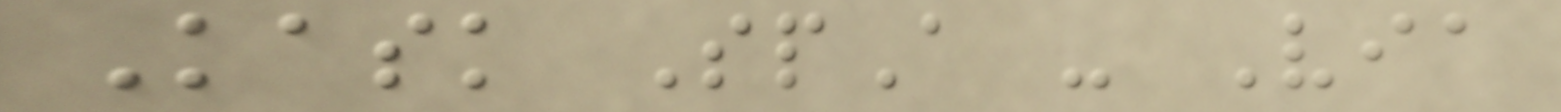Kask SpA - Via
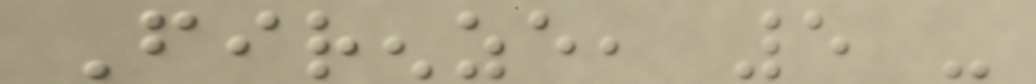Firenze, 5 -
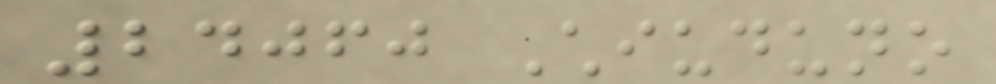24060 Chiuduno
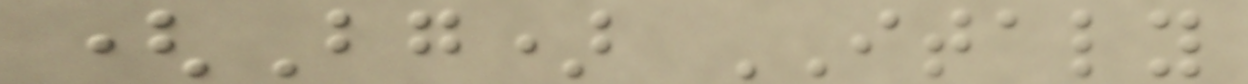(Bg) ITALY
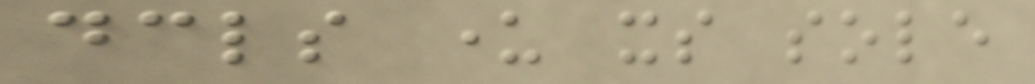declares under its sole
